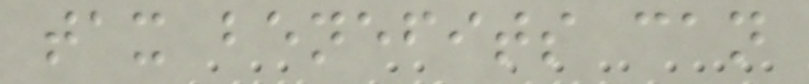tax benefits can
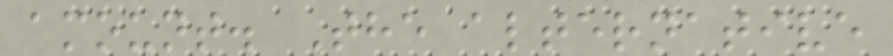amount. The alternative
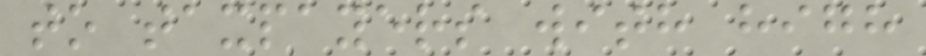to taxpayers with high
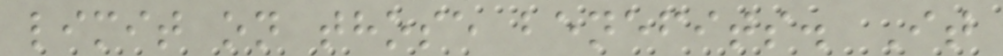limit on those benefits. It
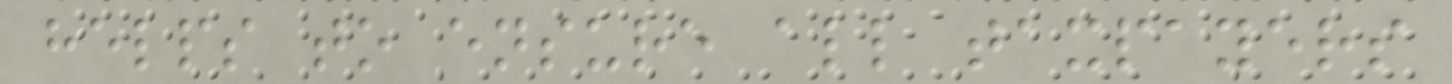helps to ensure all taxpayers
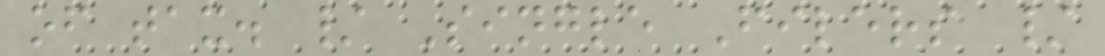of tax. / Single Filers /
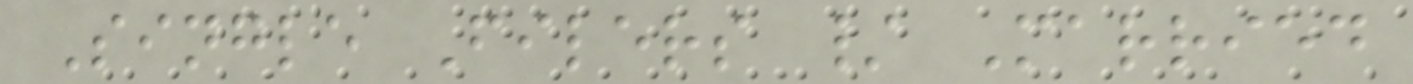Single Filers / Married
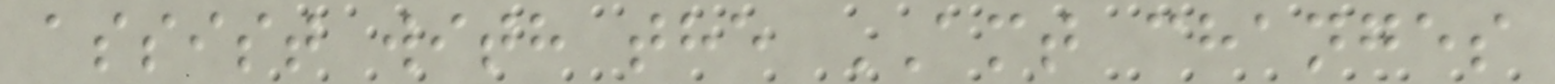assist with the AMT changes
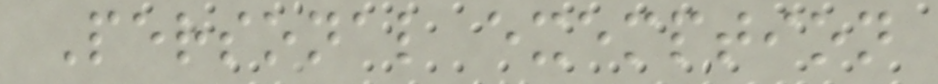Personal exemption
